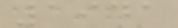1941
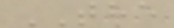THE
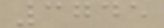3745
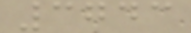3743
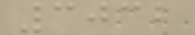3032
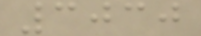3030
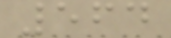564
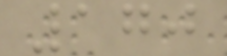170
